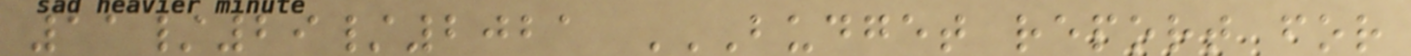11/29/2021 BUDGET REPORT FOR
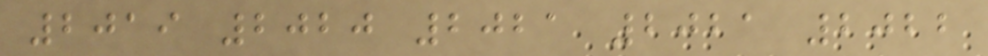2019 2020 2021 2021 2022
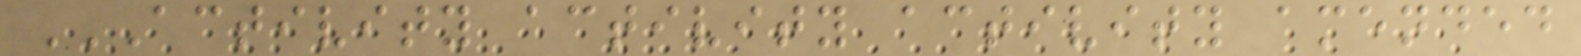ACTIVITY ACTIVITY ACTIVITY AMENDED
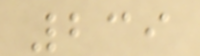239
